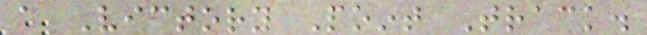a Victory Point Track.
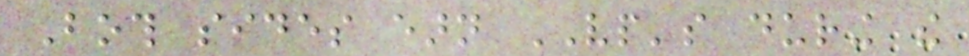Both sides earn VP's during the
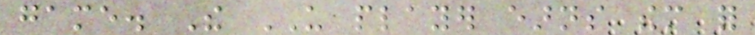game. The US player earns them for
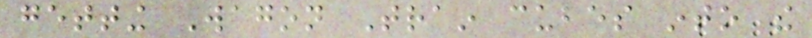getting Wagon Train cubes into the
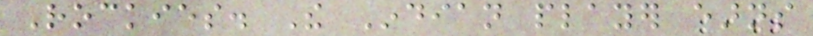Rockies. The Indian player earns
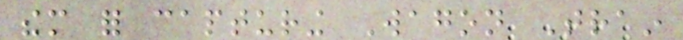them for capturing Wagon Train
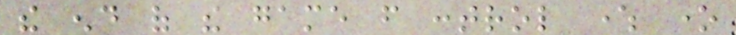the end of the game from control where one
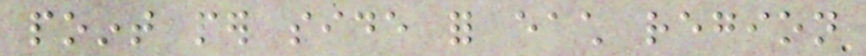point per side for each region
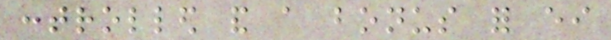controlled and a bonus for either
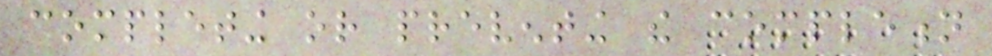completing or preventing the completion
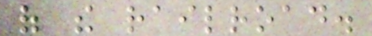of the railroad.
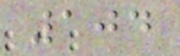104
